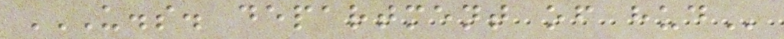U.S. DEPARTMENT OF HUD
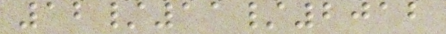12/11/2012
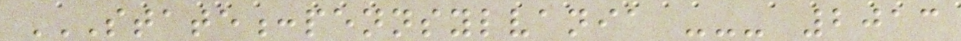STATE:PENNSYLVANIA --- 2013
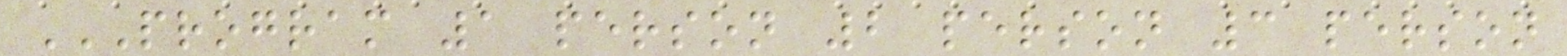PROGRAM 1 PERSON 2 PERSON 3 PERSON
